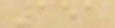151
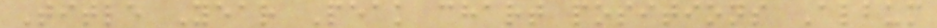Title Year Peak chart positions Album
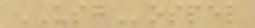USGospel
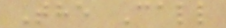The Call
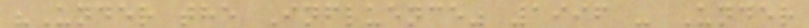"Under the Influence" 1996 - Under
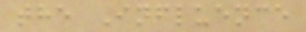the Influence
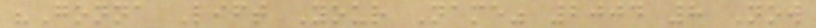"Gonna Lift Your Name" 2004 8 Now
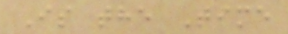Is the Time
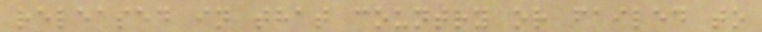released in that country or failed to
